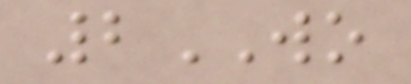2WO
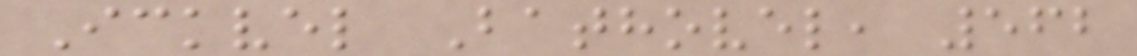Ickvel Bathovel, 562
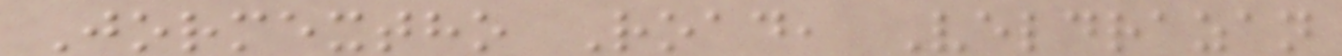Jormextho Road, Veldrazan
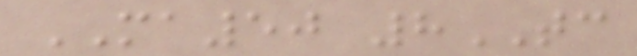MA50 8TC
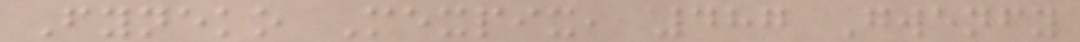Fyneko Mexpix, 487 Gwenfy
